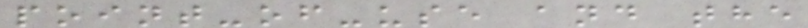point-of-use and the
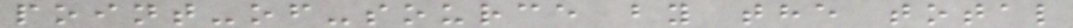point-of-source by the total
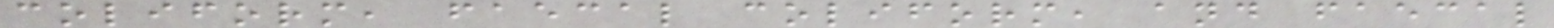coliform, faecal coliform, and faecal
